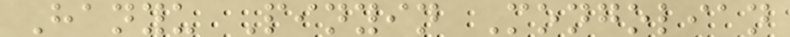Hanyu Pinyin Mongolian
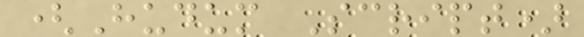(Hudum Script)
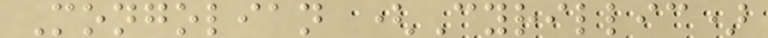Mongolian (Cyrillic)
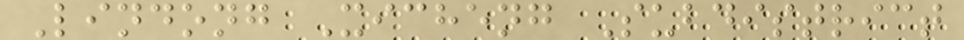Lindong Xicheng Subdistrict
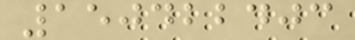150422403
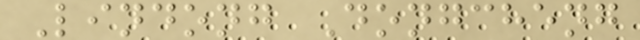Lindong Dongcheng
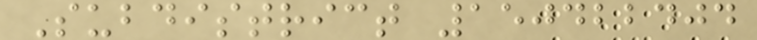Subdistrict 150422404
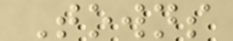Towns
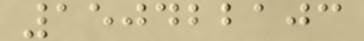150422103
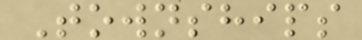Townships
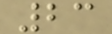23
